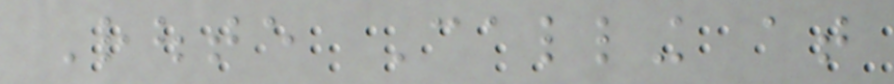Route Calling at
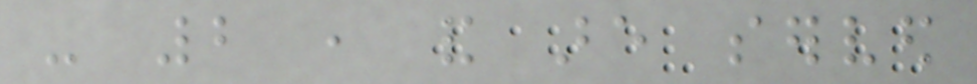- 2 , and are served
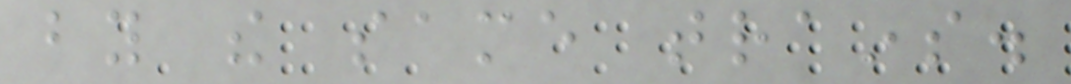by the same trains.
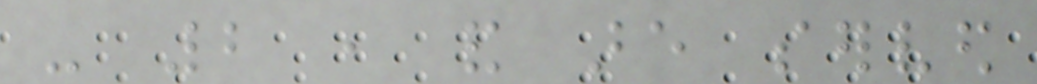- 2 , and are served
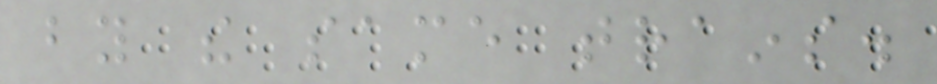by the same trains.
